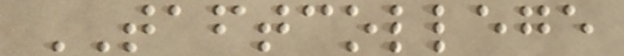TAFTCOLLEGE
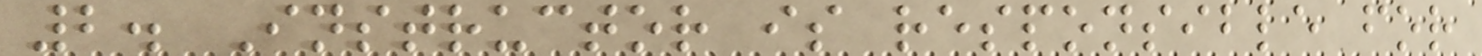2. Instructor is responsible for
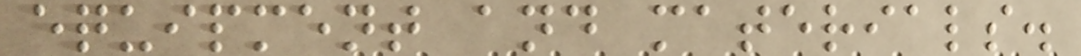equipment and materials.
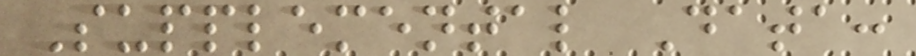Supplemental Data:
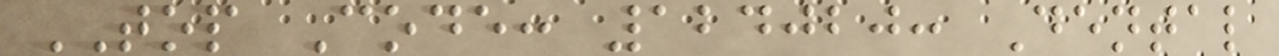TOP Code: 124020: Dental
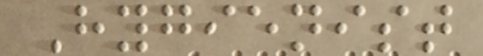Hygienist
